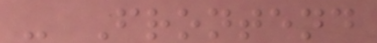- Frontend
